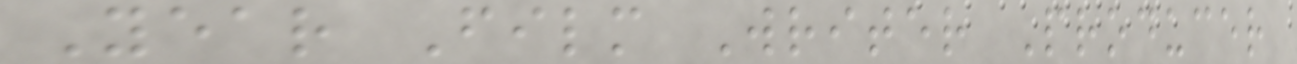Year Film Writer Producer
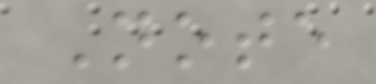Note
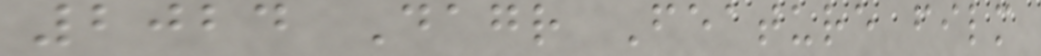2024 Dagr Feature film
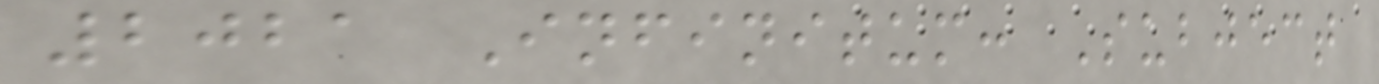2021 Infinitum: Subject
